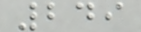249
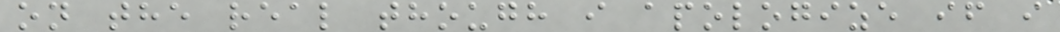on the real though i apologize if i
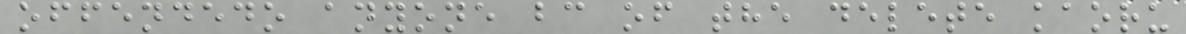offendedo anyone bc of the delete kaoru
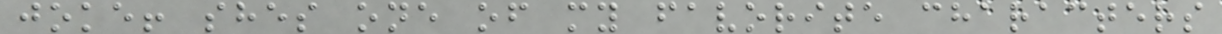joke! shes one of my favorite characters
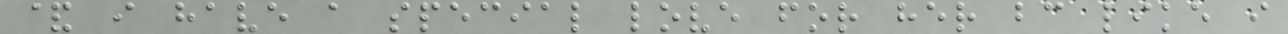& i have a special love for her bc like i
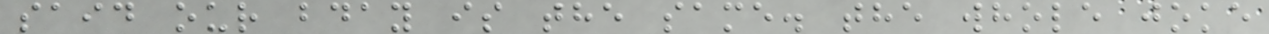said our bday is the same. the whole joke
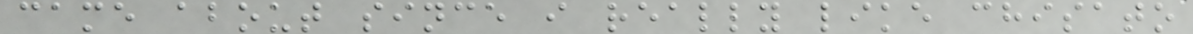came about since i really like chisato
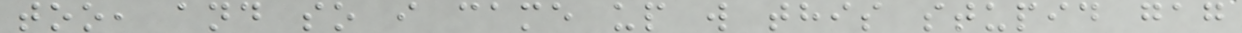too, and so i came up w this stupid gag
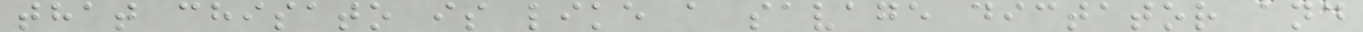that chisato is like a savage dictator and
